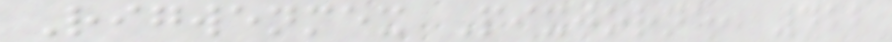Rigwenmex Pixjorne, 412
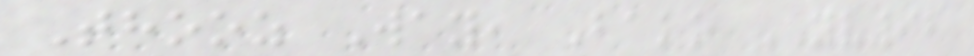Thooz Way, Bako YV92
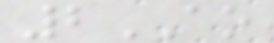2AO
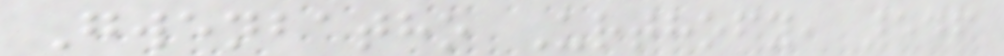Gwenbatho Urthofy, 546
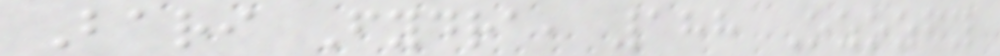Bari Fydra, 188 Ozozfy
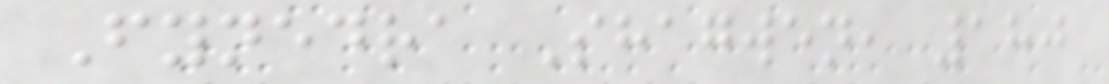Fynedra Shagwen, 180
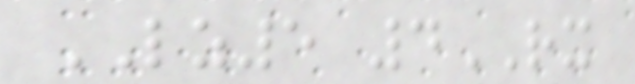LZ5 4RX
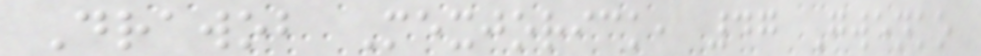Drawob Mexjorick, 47 Gwenko
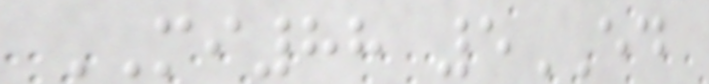MI88 5ED
